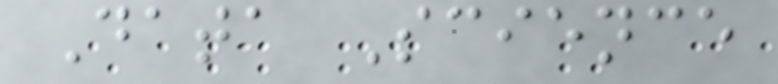Data Science
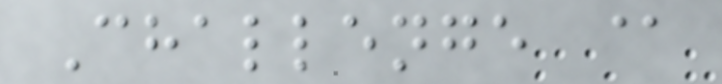Challenge @
